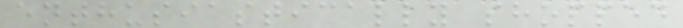enthusiastically shopped
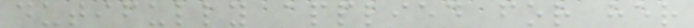dutifully applied for her
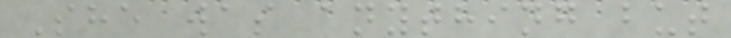She was anything but
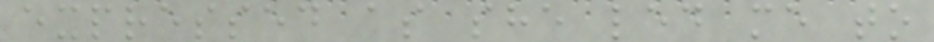expressed as she led me to
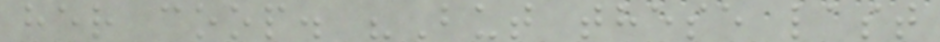her coop. "But these last
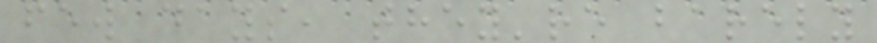few days, they're barely
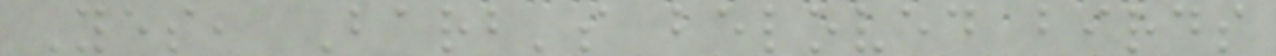Yes, Barb's beloved birds
